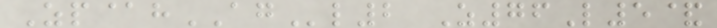Zp@hAGl2 Z76L5&
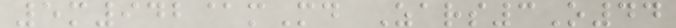5m942@mMd Zars3O44
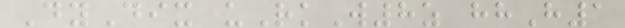DyDix uRkW8z hhH1
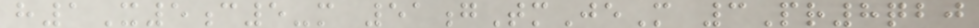h1X5c5-m 51gTmJeM 3Pr8qbj
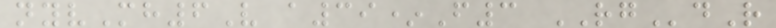nyvMh6V a39*F3 RGdR
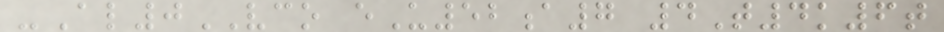-Al0VCO eU52a7 4T4k6t
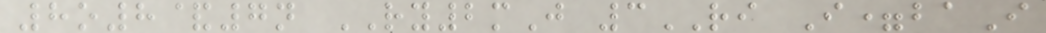8o8&7n RY2mJ 3RI I=baI
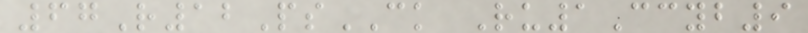67R12PsCK Ru1Ccyb9
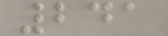241
